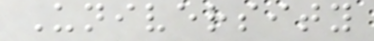University
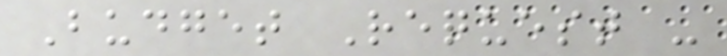Budget Request -
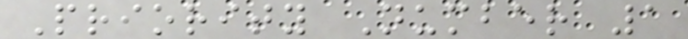Priority Number 1
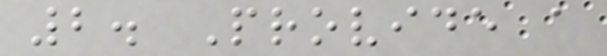2. Provide a
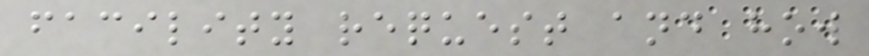facility request and how
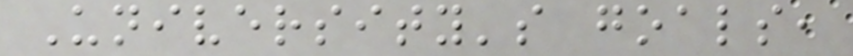University's goals,
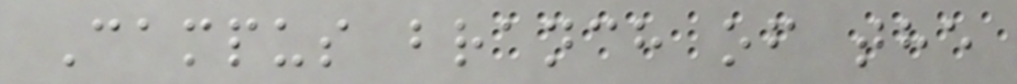Campus branch of the
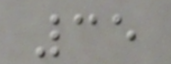35
